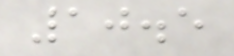10.5
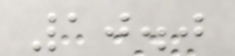10.0
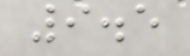9.5
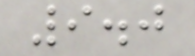9.0
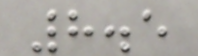8.5
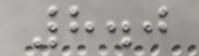8.0
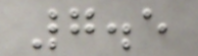7.5
